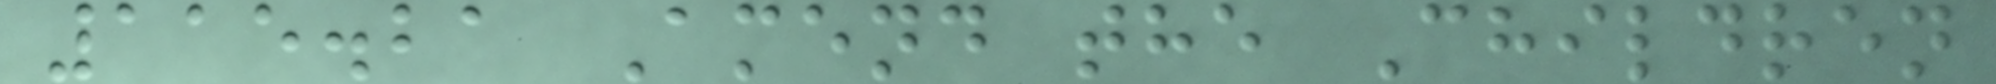115.21 Amend the Children
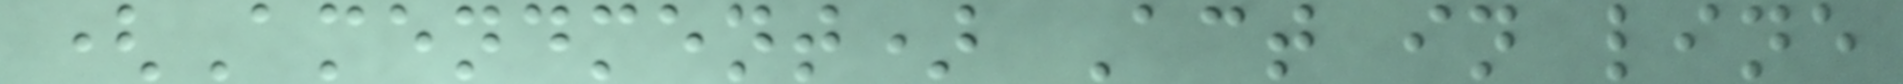(Amendment) Act in line
